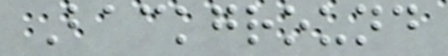Background
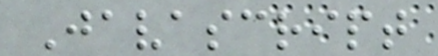Javascript
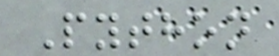Python
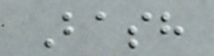Bash
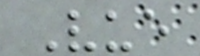Vue
